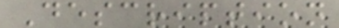Description
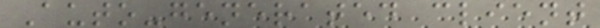Auto-generated client
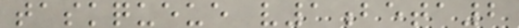taskqueue v1beta2
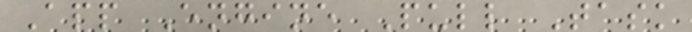App Engine Pull Task
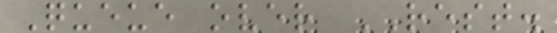Queue over REST.
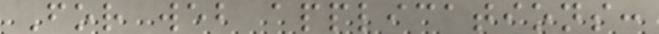For web applications:
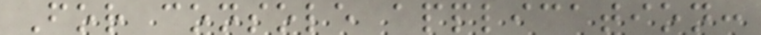For console application:
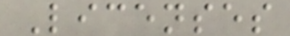Licenses
